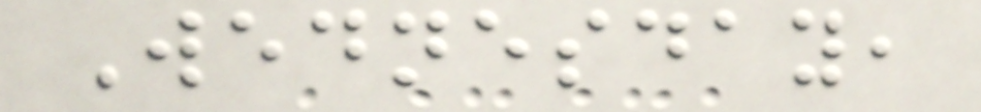Wednesday,
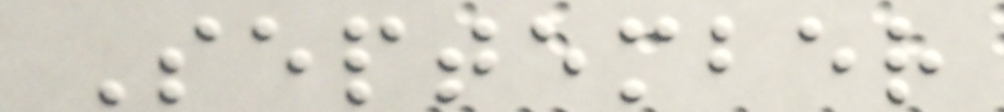September
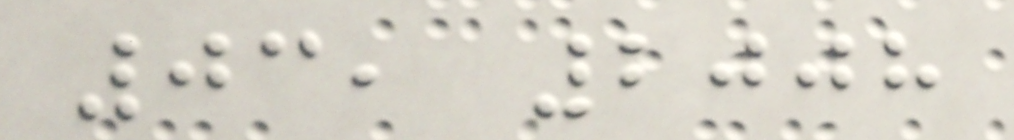03, 2008
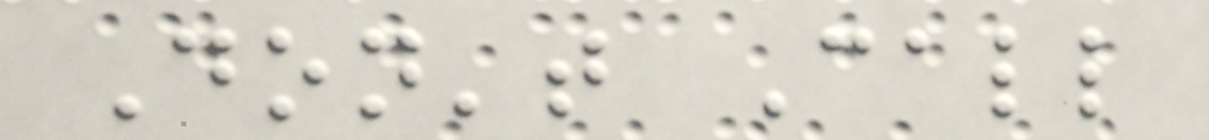Don't Call
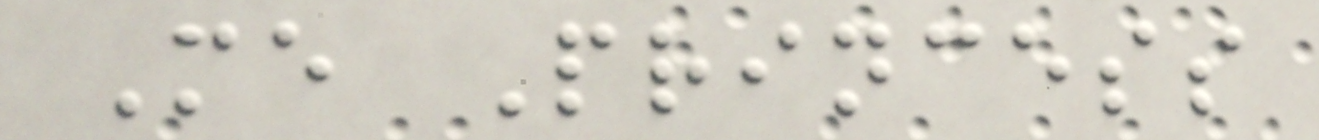Me Princess
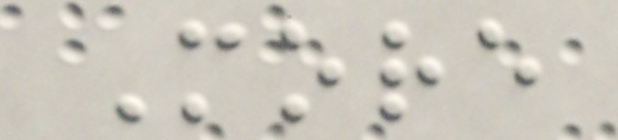More
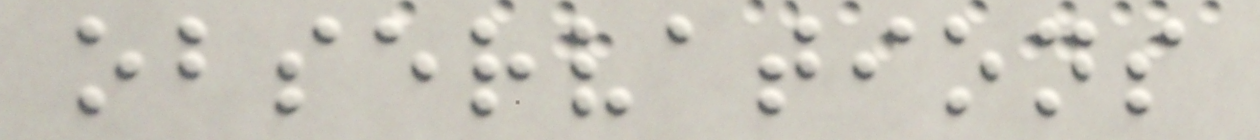observations
